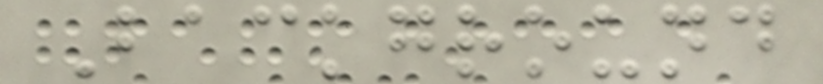Background
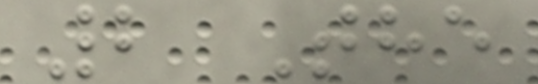2 The
